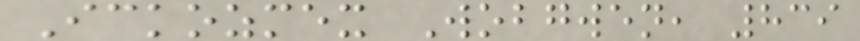Ickozmex Wobgwen, 839
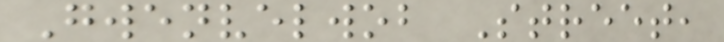Gwenvelwob Street,
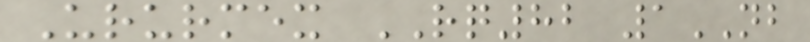Ururmex RQ82 1NB
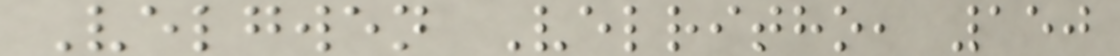Velgwen Velritho, 150
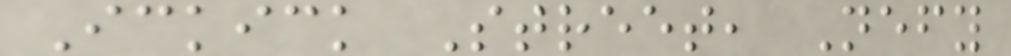Ickick Street, Nefy
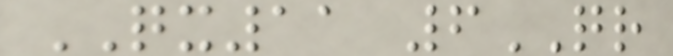QX11 6QR
